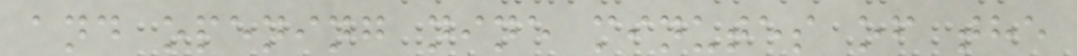and opening nine minutes of the
